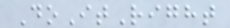DoItRight
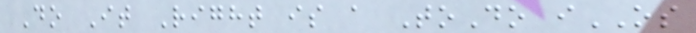Do It Right is a ToDo iOS
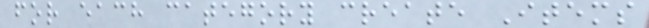for each category create Items
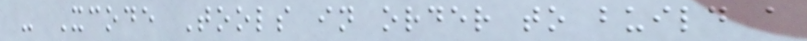- Xcode Tools in order to build a
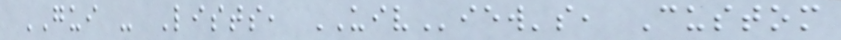GUI - Lists, UIView's, Custom
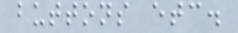buttons etc.
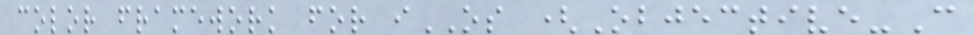color framework for iOS (Objective-C
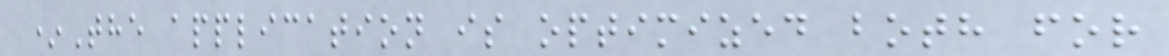*The application is optimized both for
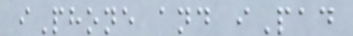iPhone and iPad
